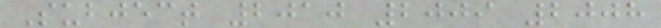Subject 2010 2009 2008
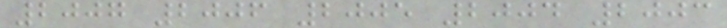2007 2006 2005 2004 2003
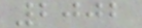2002
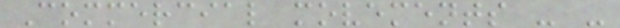Commercial movements - -
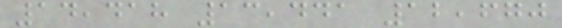14,418 13,441 12,670
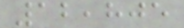12,805
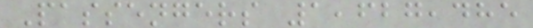Passengers 1,627,485
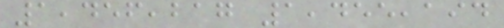1,456,217 1,455,194
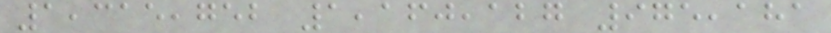1,315,752 1,160,127 975,181
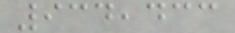934,433
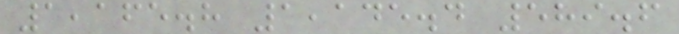1,165.8 1,145.4 589.6
